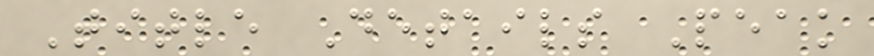Title Details Peak
